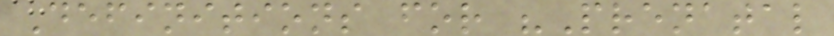Definitions for "Prenatal
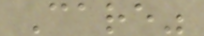Care"
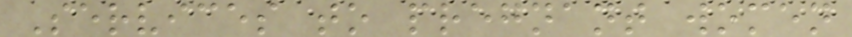Services to pregnant women
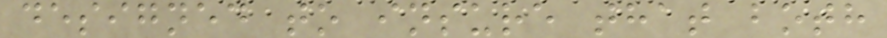designed to insure that both
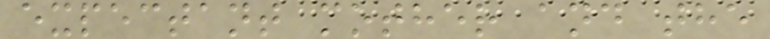expectant mother and the
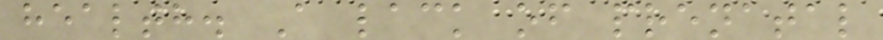health. A lack of prenatal
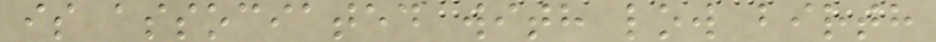is associated with low birth
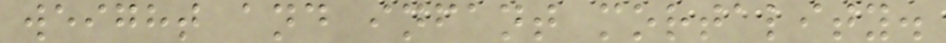weight and infant mortality.
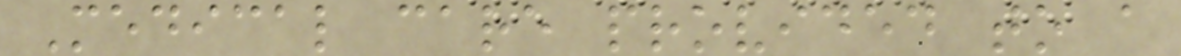Medical care provided to a
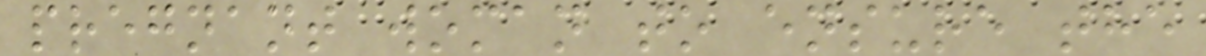pregnant woman to ensure the
